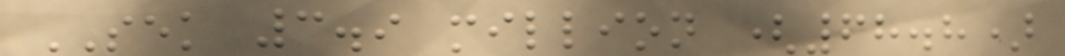SEK 3.9 million (68.8)
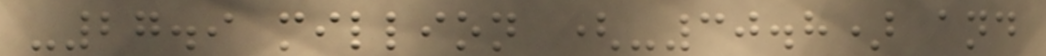-27.9 million (-30.8) and
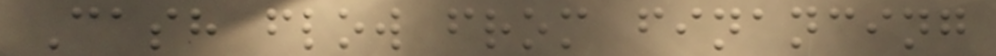Cash flow from financing
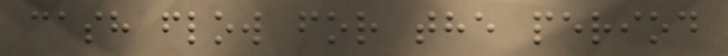cash flow for the period
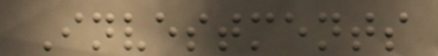Investments
